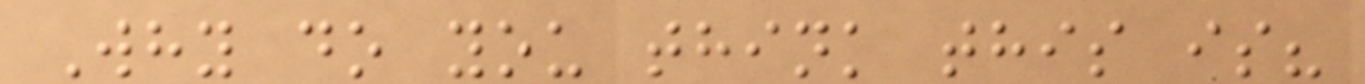Why do you think this is?
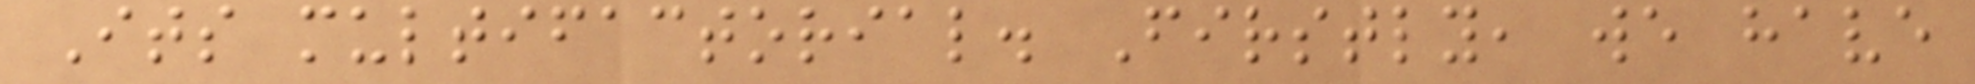Its multifactorial. Firstly, we have
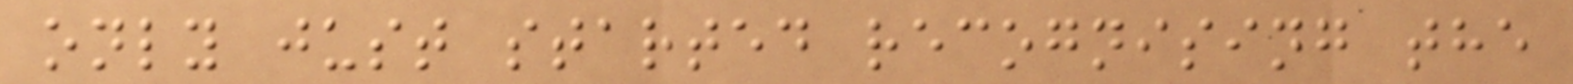only just started recognising the
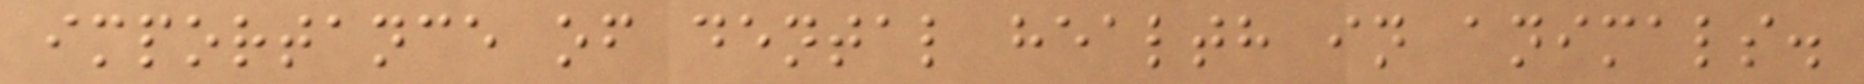importance of dental health in animals.
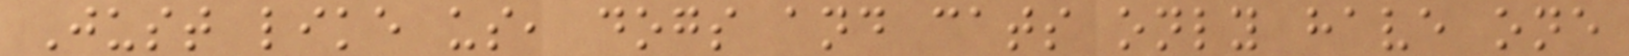Just like us, dogs and cats only have one
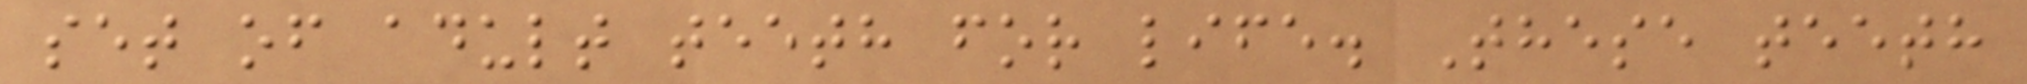set of adult teeth for life. These teeth
